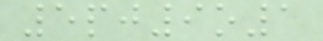5pj9o1
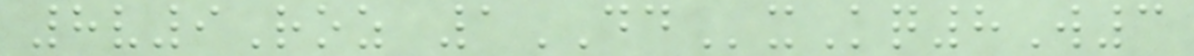8v9Roz 1DDxKq8W3
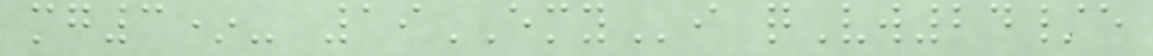mg3*- 19EMYi qVw24/e
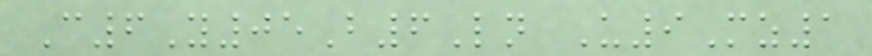C6Y05B6Ln U9Mz1
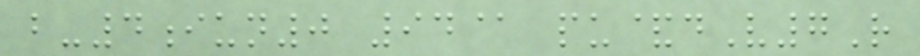b-4iun0 94@ pu&dV7R
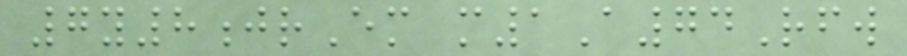7y8jrEm m1A74Rfw
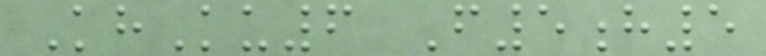KhKu6 F5h5
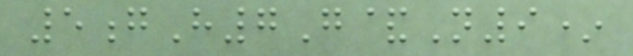5gH7G&N9*
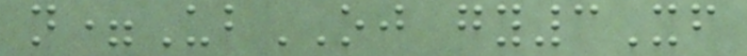n=UbOJ gy3Xf
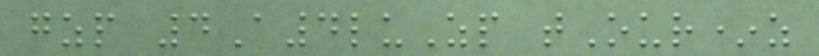gzp 4A4luZp tOur*z
